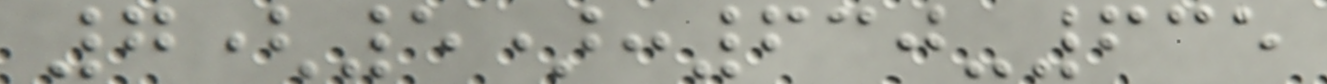7(5):630-635
